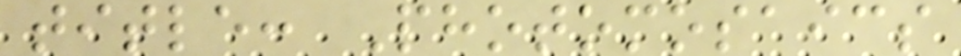title: Photomosaics
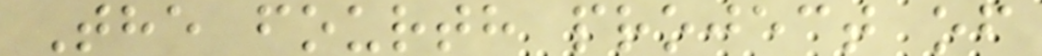The fourth project of
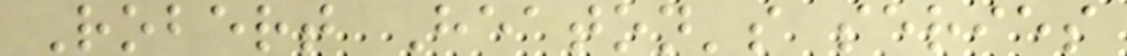Robert Heaton's series
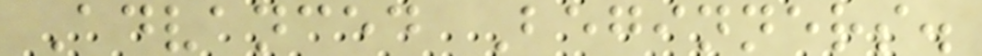Advanced Beginners.
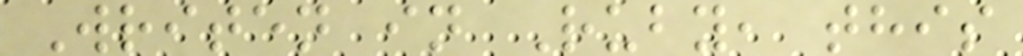Writen in Ruby, this
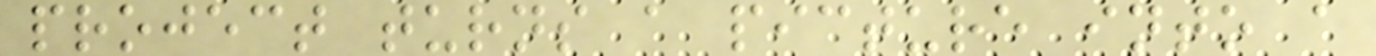project turns a picture into a
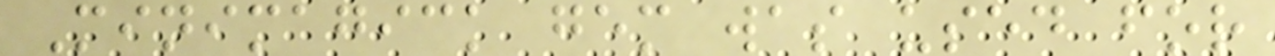Minimagick gem was used for
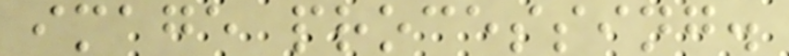image processing.
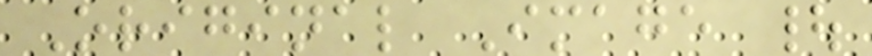Original Image |
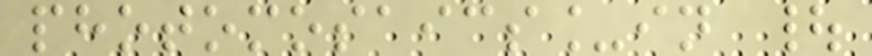photomosaics_in |
